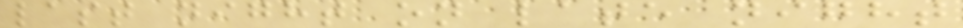last night on late night
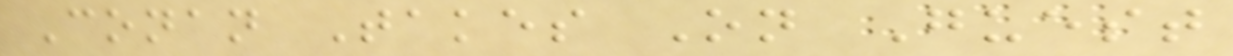Conan Takes On Guest
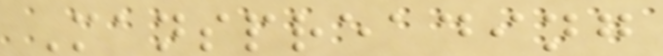Manspreading
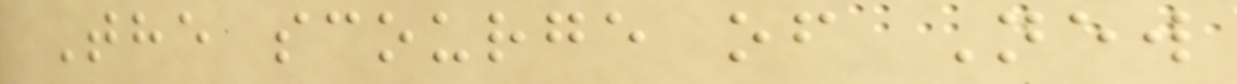The scourge of New
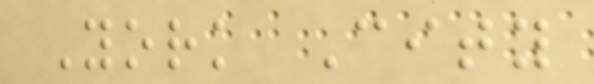York City
